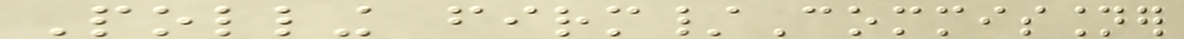Polling firm/Commissioner
